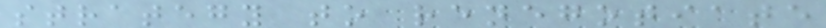strategy to renegotiate
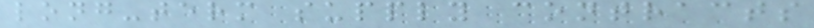long-term supply contracts
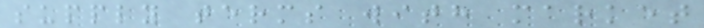supply terms with market
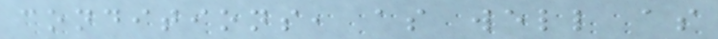conditions, as well as
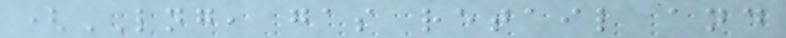(LNG, gas retail and
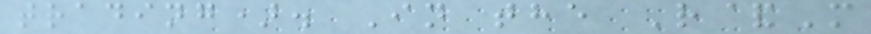trading). In the R&M
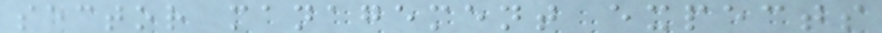sector management expects
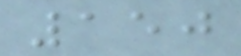150
